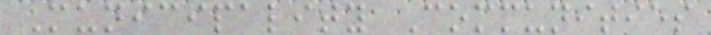Municipality Communities
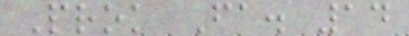Prok Fa. 14
